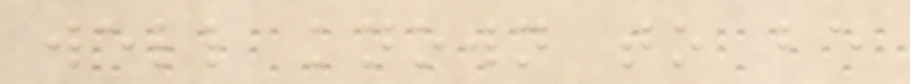well known to be
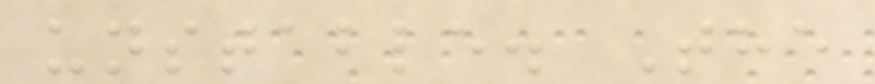unstable. The
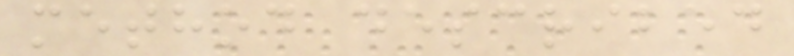method described
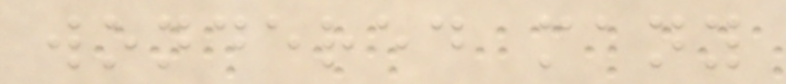wondered many
